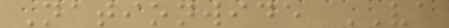Nationwide VA
